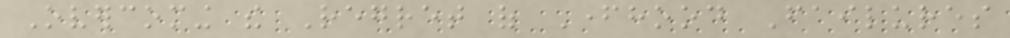Overcoming the Regret of Fatherhood Failures
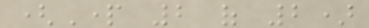(Part 2 of 2)
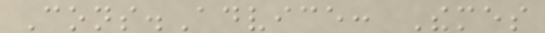Cons.Advice: Themes
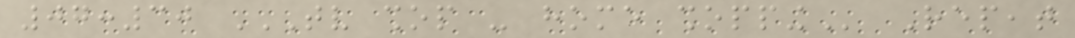07:30 TV SHOP - HOME SHOPPING Repeat
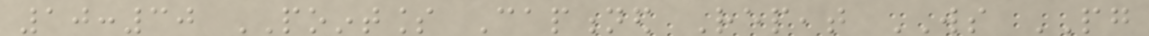10:30 POINTLESS Captioned Repeat WS PG
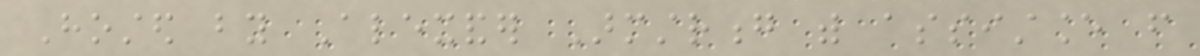Hosted by Alexander Armstrong with assistance from
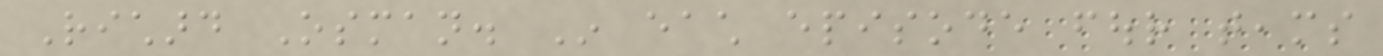Richard Osman. In each episode four teams
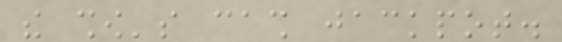the show's cash jackpot.
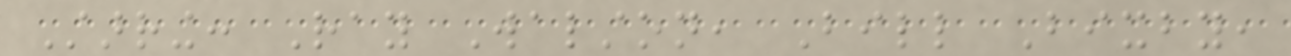Starring: Ray Walston, Bill Bixby,
